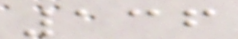136
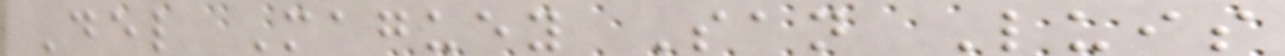Del Maguey San Luis
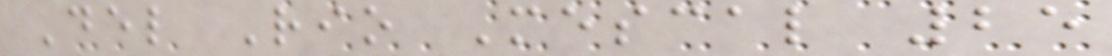Del Rio Mescal 25
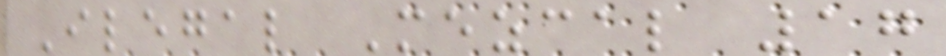Ilegal Mezcal 17
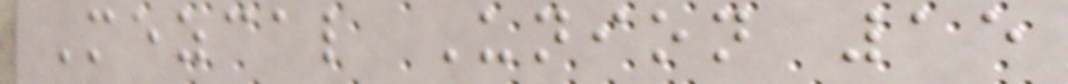Mezcal Union 15
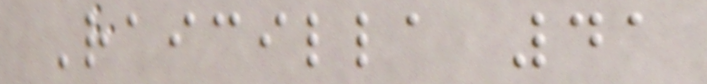Raicilla 41
